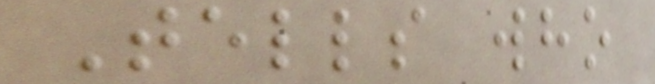Tells who
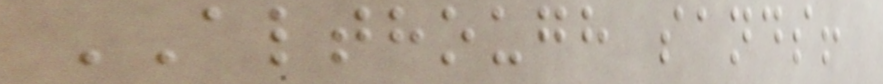ALTHOUGH sands!
